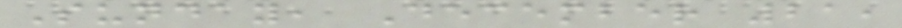Sunday, December 21,
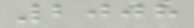2008
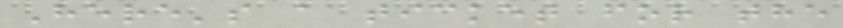Here's a ticket for the
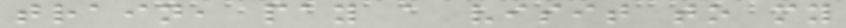train, pay a visit to my
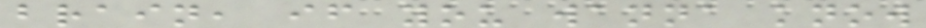brain, if you wanna know
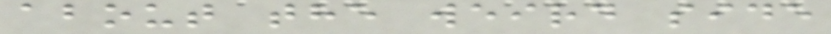about the weird side
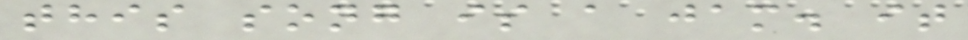this song is a jam. it
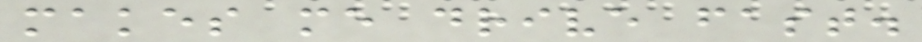makes me drive fast.
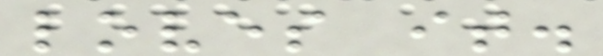loves it.
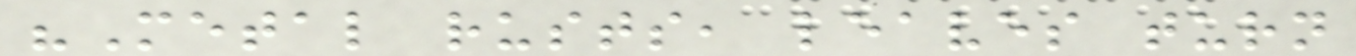"Metal rusts, leaves turn
